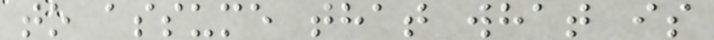to assume that what is
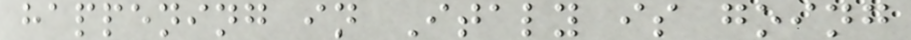happening in Italy is going
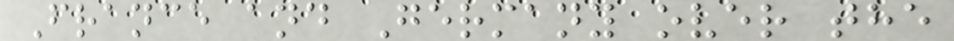France and Germany over the
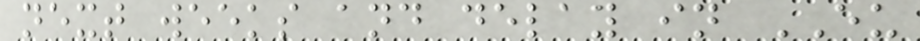next weeks and delay in EU
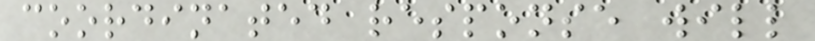coordinated response will
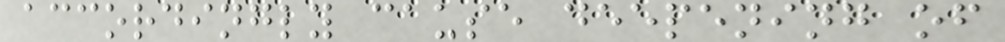accordingly cause deepening of
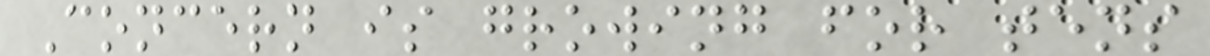Concern is growing for tens
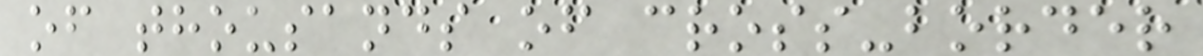of thousands of cross-border
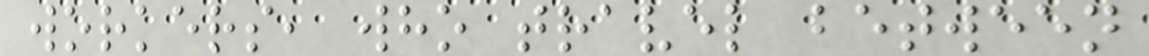workers, who travel between
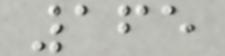165
